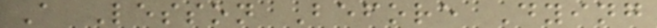A Lesson Before Dying
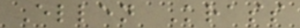Ellen Krass
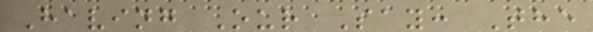Having Our Say: The
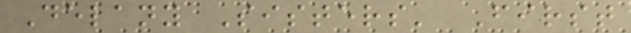Delany Sisters' First
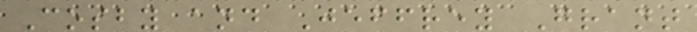Cosby and Jeffrey Grant
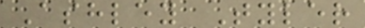Ashley Tyler
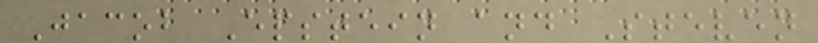Jacob Epstein and Steven
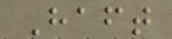Haft
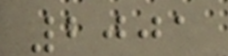2001
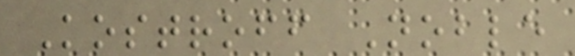Kostroff Noble
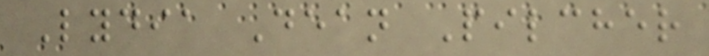Lydia Dean Pilcher
